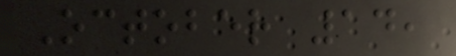October 14,
